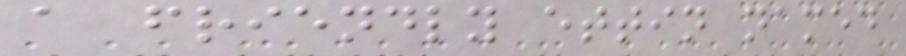a friendly ettin named
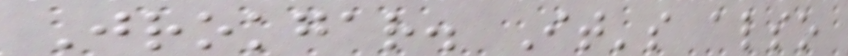Jrokgar. It's also
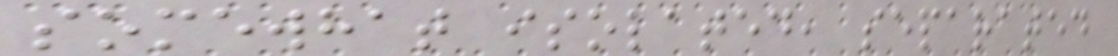somewhat isolated, separated
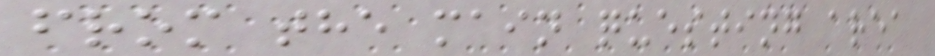from the main questing area
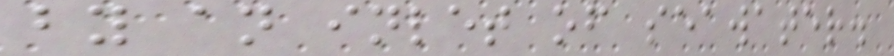by an inlet of seawater.
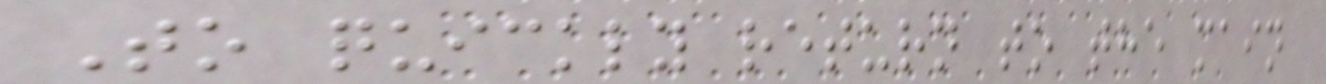To quickly return to the main
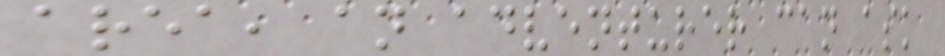area, an adventurer can ask
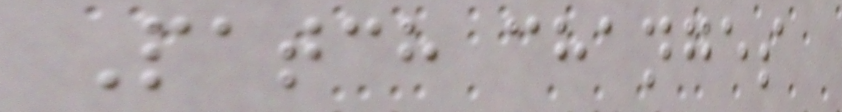Patch changes
